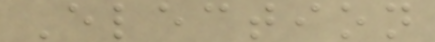Election
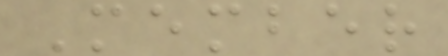Member
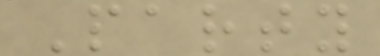Party
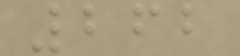262
